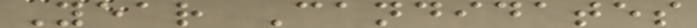Year Candidates
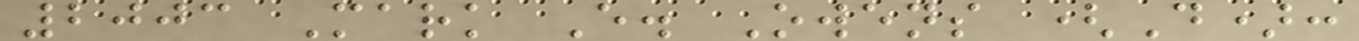2003 Mark E. Owens (D):
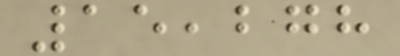15,278
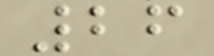26
